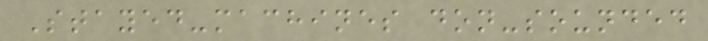Stayed-machines don-sounded
